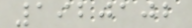1920102
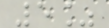5%
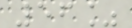56%
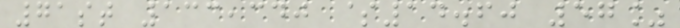71st 133,340 $14.60 57%
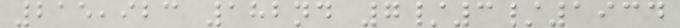215,923 182nd 7/3/1934
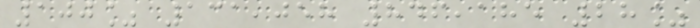100% 131,058 846,185 28%
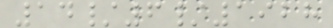14/6/1928
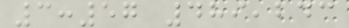3:57 489,243
